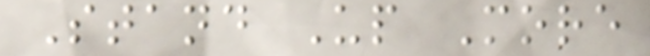Stand Up More
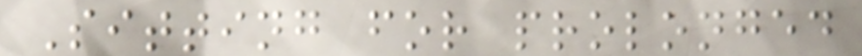Sitting for prolonged
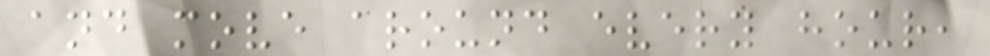and move around every hour,
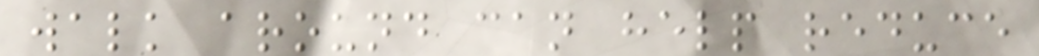walk around can help reduce
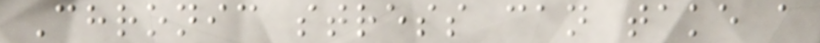Chronic stress can take a
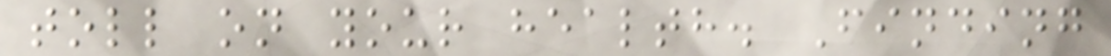toll on your health. Finding
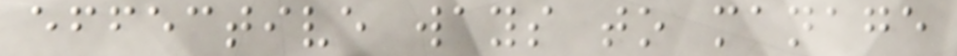effective ways to manage
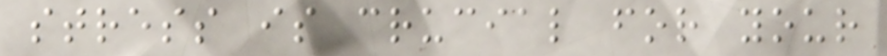stress is crucial for your
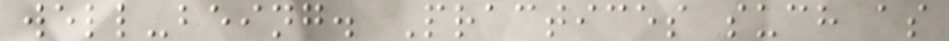well-being. Practices such as
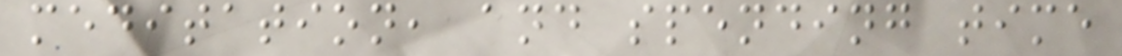meditation, and spending time
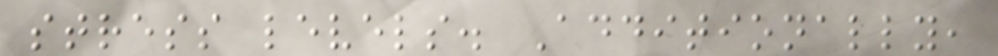stress levels. Additionally,
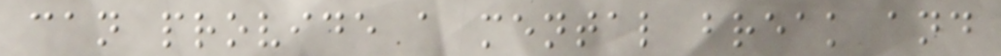can provide a mental break and
